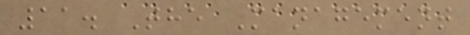11. The Management
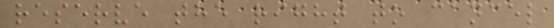reserve the right to cancel
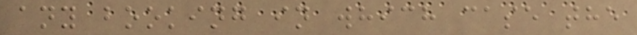any booking in which case the
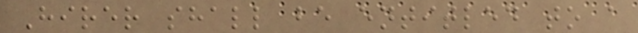Hirer shall be entitled to a
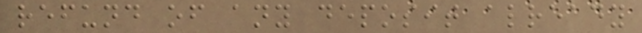refund of any deposit already
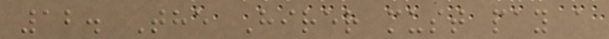12. The Hirer must pay a
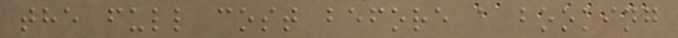the full cost before a booking
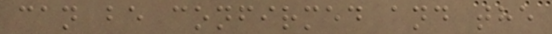can be confirmed and the
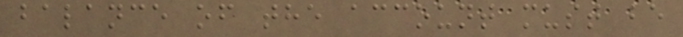balance of the account must be
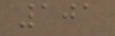101
